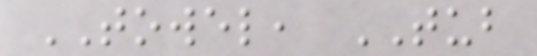TOWEL, TUB
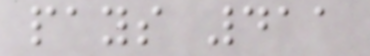pays 411
